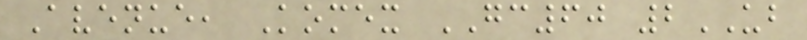Avenue, Komex GC60 2UB
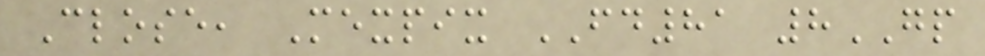Close, Mexpix FD81 8GP
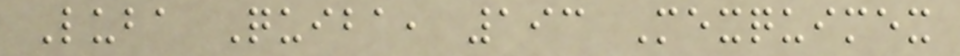Luba Quiba, 193 Mexquimex
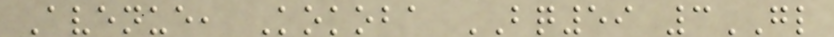Avenue, Kokoba BQ59 3GL
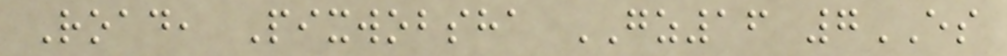Road, Pixwobsha GZ16 7ES
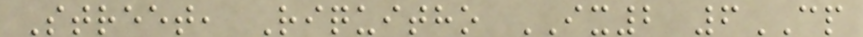Street, Riquitho IX2 6CP
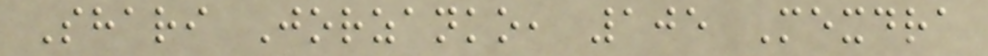Shari Jorzanko, 105 Mexdra
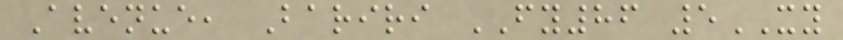Avenue, Bariri FY86 5XY
